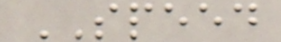SPEED
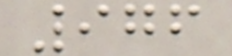976
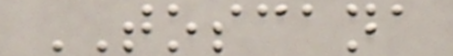TOSCANA
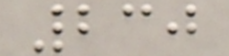230
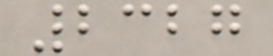2327
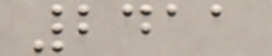2411
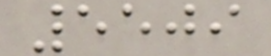5509
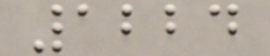1224
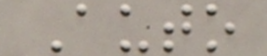Auto
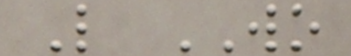L WO
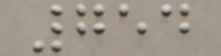754
